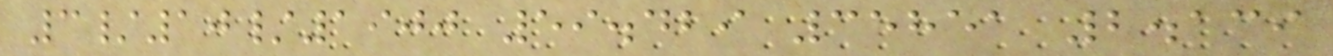3/10/1900 59.429 35851 2.139
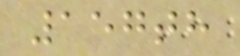157th
